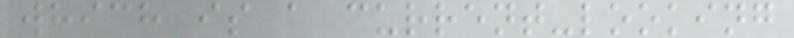which is a current-looking
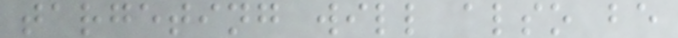targeting will also be
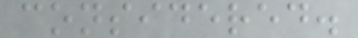considered.
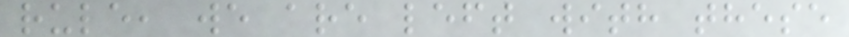rule, we are left with these
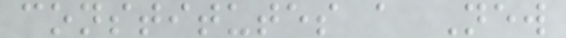constitutes a New
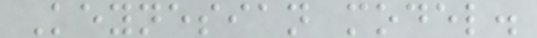Keynesian model.
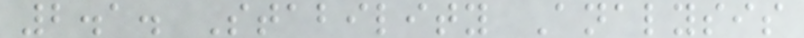2.1. Stability Analysis
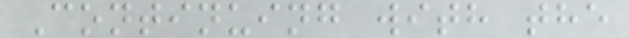Continuing with the
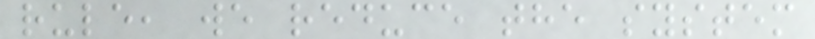rule, we reduce the system
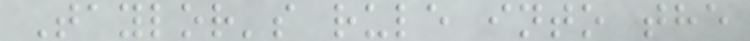Taylor's rule into the
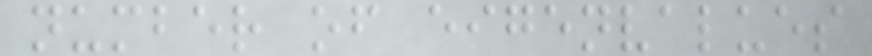number of eigenvalues
